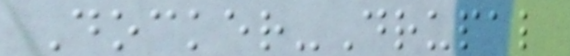Docker-Drupal
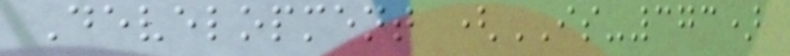Development (IS-373)
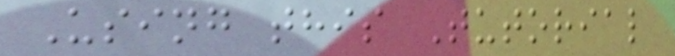Using this Tutorial
